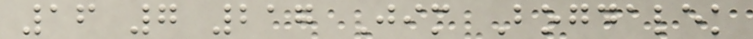16 7 217 Jim Bogdalek
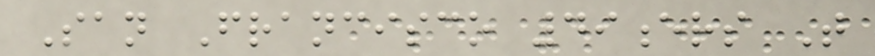San Francisco 49ers T
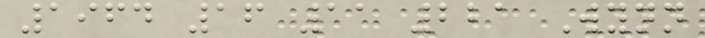1964 16 11 221 Wynn
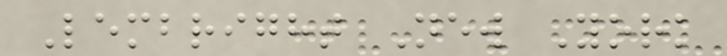Lembright New York
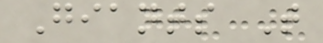Giants T
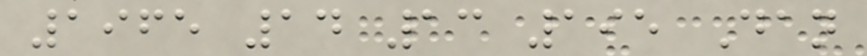1965 14 13 195 Dan
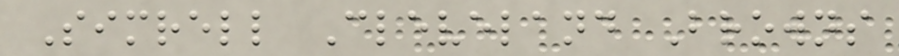Simrell Cleveland Browns
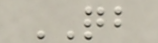QB
